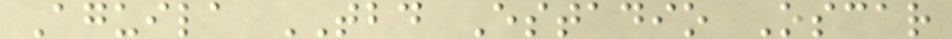Aguila TBD Estadio Oscar
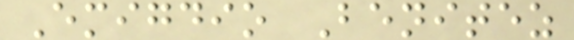Emigdio Benitez
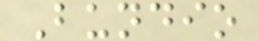Bundio
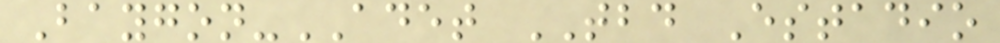Baygon-ADET TBD Estadio
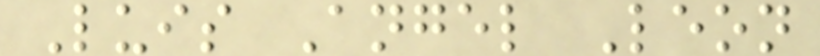Luis Angel Leon
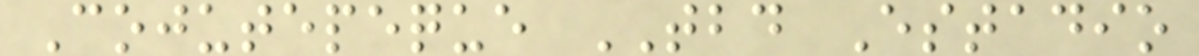Cojutepeque TBD Estadio
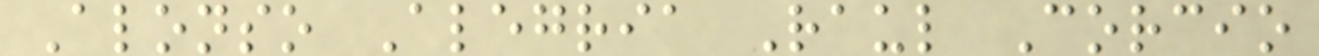Alonso Alegria Raul Corcio
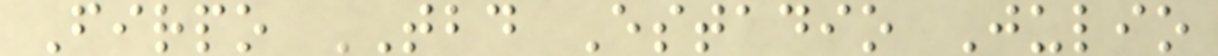Firpo TBD Estadio Julio
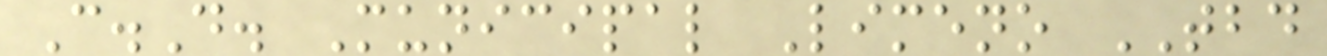C.D. Municipal Limeno TBD
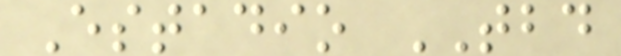Estadio TBD
